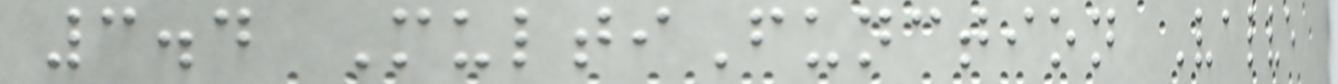3.4 MultiFunction Valve
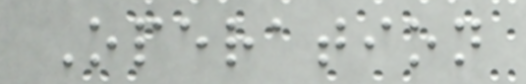Operation
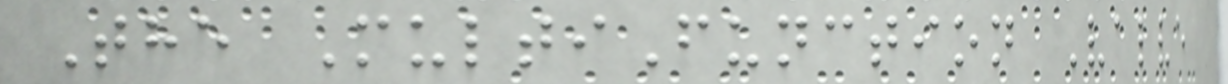The MultiFunction Valve
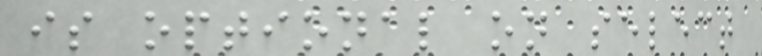is optional on select
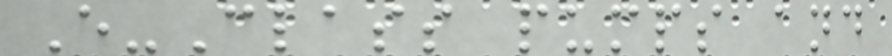E-Class pumps and
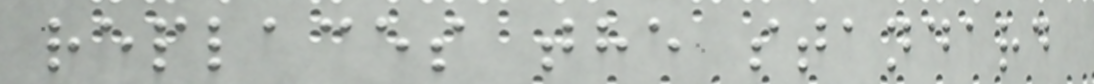replaces the standard
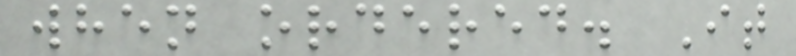when ordered. It
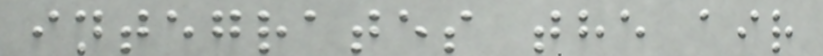integrates the air
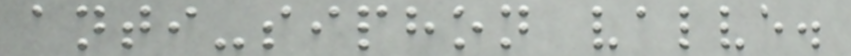anti-siphon valve.
